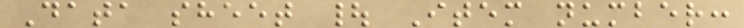Data sheet | Item number:
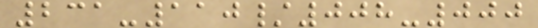231-110/008-000
